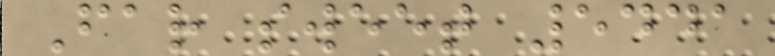Far sweet 5441
